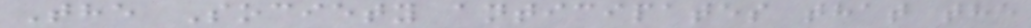The Society anticipates that the
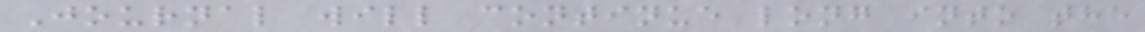Journal will continue long into the
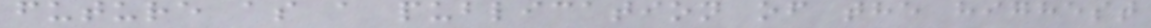future as a publication of the highest
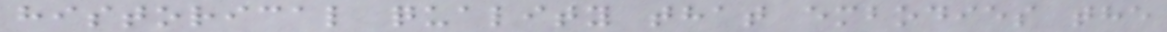historical quality that embodies the
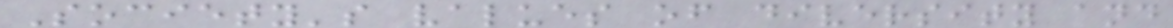Society's values of diversity and
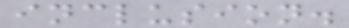inclusion.
